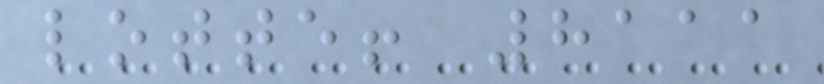lotte! 8111
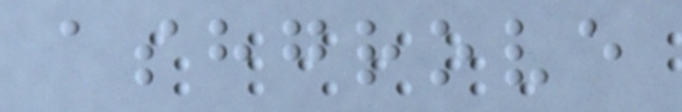ashgrove
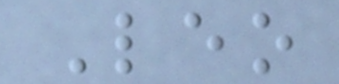Leo
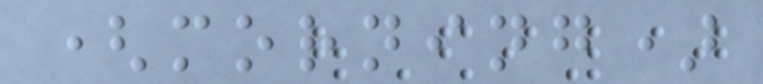(morning)
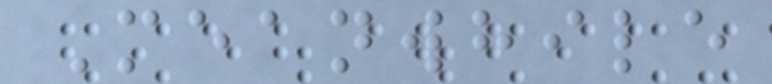Meanwhile
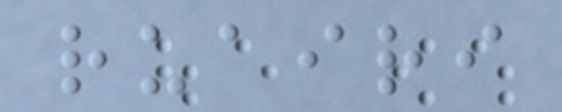ruairi
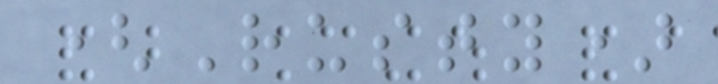(Rusty)
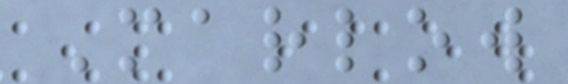Marlow
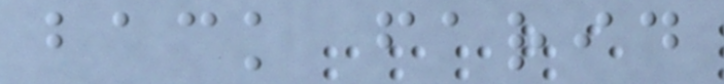back farid
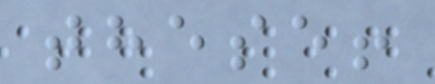these!
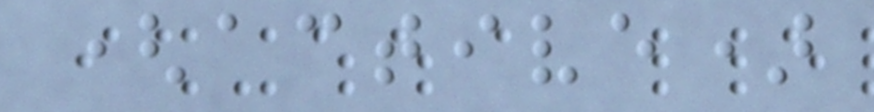(active)
